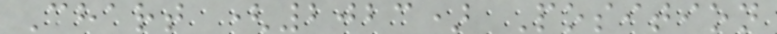Chart (2023) Position
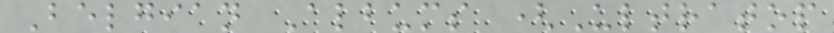Belgian Albums (Ultratop
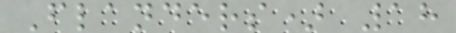Flanders) 18
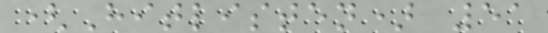(Hitlisten) 51
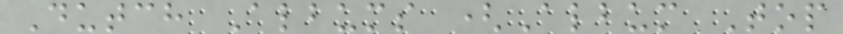Dutch Albums (Album Top
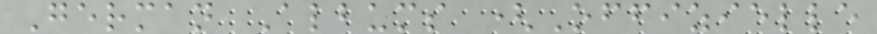German Albums (Offizielle
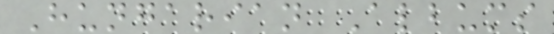Hungarian Albums
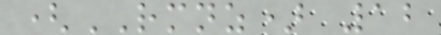(RMNZ) 12
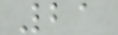21
